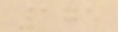175
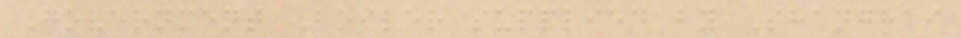Government Boiler supplied by Shanghai
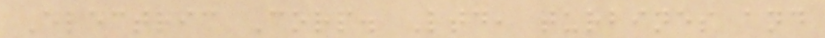Electric Corp. Ltd, turbines and
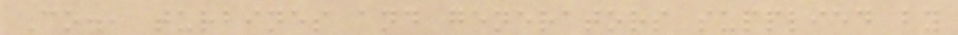Co., turbines and generators supplied by
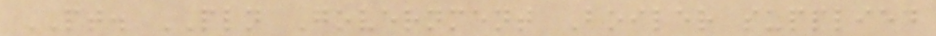PT. PLN Government Boiler supplied
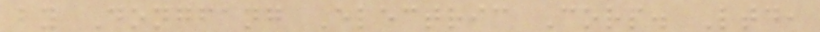by Dongfang Electric Corp. Ltd,
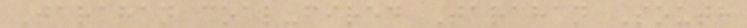Tarahan coal-fired Tarahan South
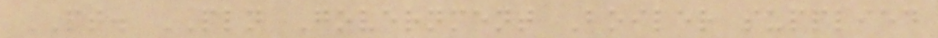PT. PLN Government Boiler supplied
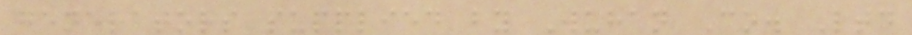generators supplied by Wuhan Co. Ltd
